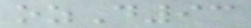ozD93
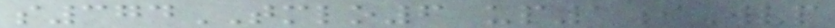s374TMLO6 up1iWvp
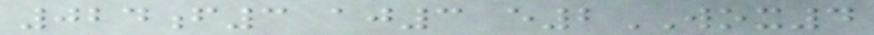024f3 aj3 e2WOX4
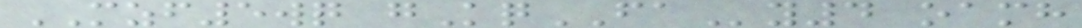MZF5wq gKqFAy4 oamh
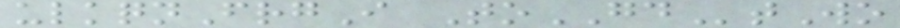ulkqnFrgI ToGDtWo
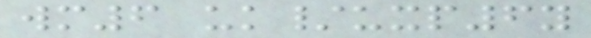wm6 uk/uxp6y
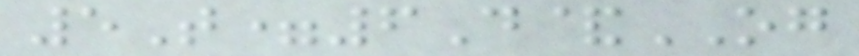5T=6D&OG
